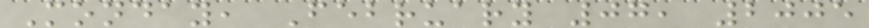Monday, February 07, 2005
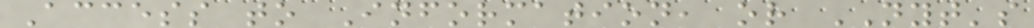Access to Information, or NYT's
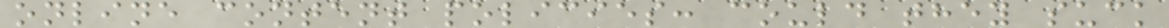online content policies: could they suck
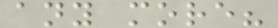any more?
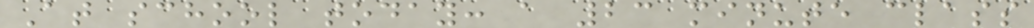At school today: a 23 minute class
